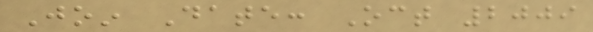Join Date: Oct 2009
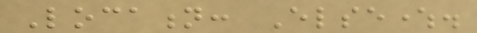Location: Elsewhere.
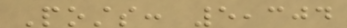Posts: 5,304
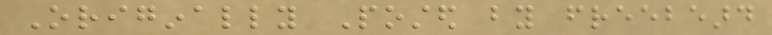Originally Posted by freebeard
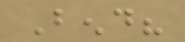Bend?
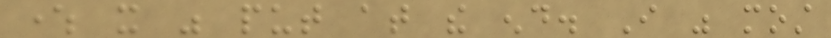where it was put at the end. I was most
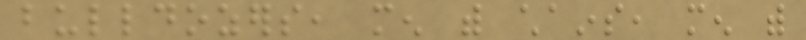bulldozers, men with chains, men with
